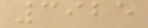3925
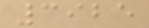3925
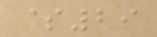$29
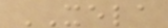XELA
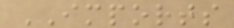IMPORTS
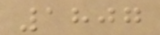1807
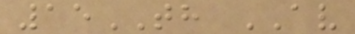15TH AV
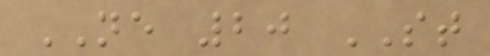NE 20 ST
